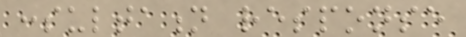consultation response
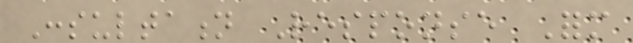Consultation Response Form
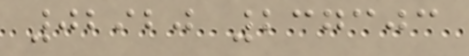02920 237303
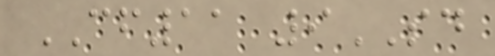CF11 9SD
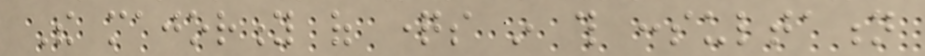The majority of questions in this consultation
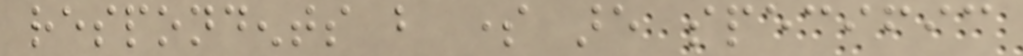respondents but some are specific
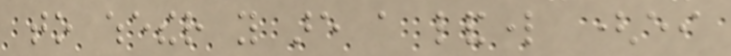to whether you are a landlord (either
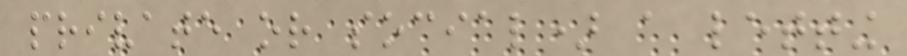private or social) a letting
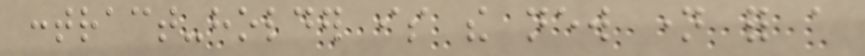contract-holder is the new name for a
